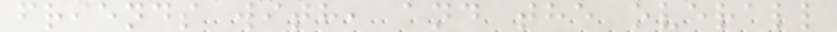friends with, and the overall
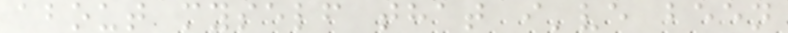about myself that i've been
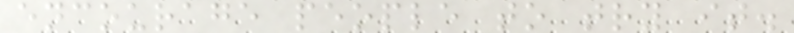encourage people to try it.
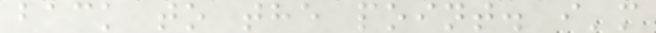back to the point. i'm
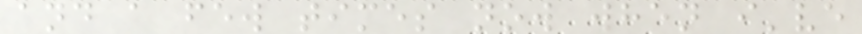and a few times now when i've
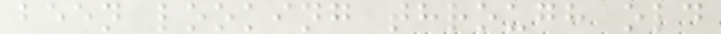been looking through old
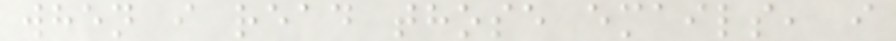when i read those emails, i
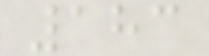183
